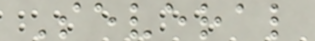Several
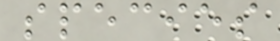species
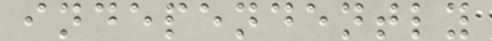independently
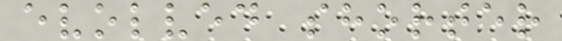evolved shorter
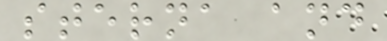sterna and
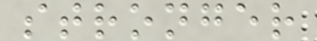stronger
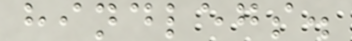hindlegs.
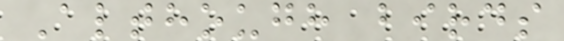Although birds
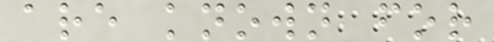are known for
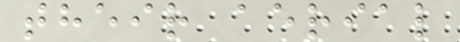their aerial
